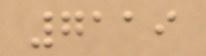7119
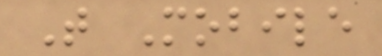T Mobile
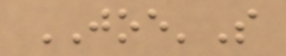JOE'S
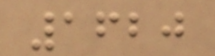1620
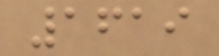1619
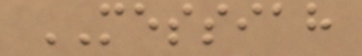MESSIAH
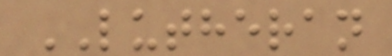LUTHERAN
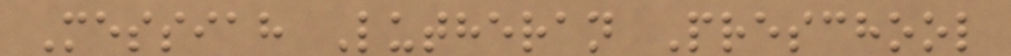Messiah Lutheran Preschool
